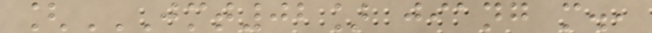[JMT02] JIANG M.,
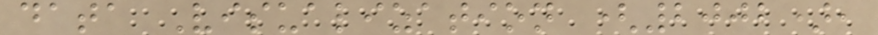data Visualization (2002),
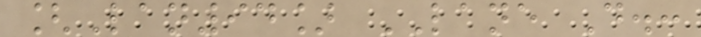[Lan94] LANE D.:
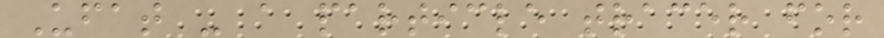Ufat - a particle tracer for
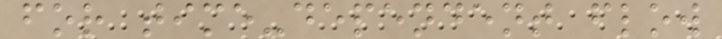for time-dependent flow
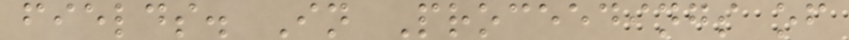fields. In Proceedings of
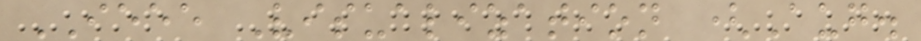IEEE Visualization (Aug.
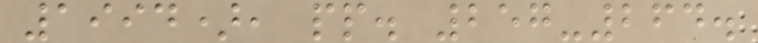1994), pp. 257-264.
